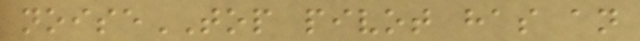noiseTOP pivot has an
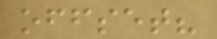offset?
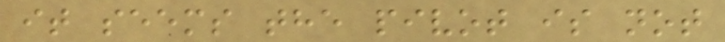it seems the pivot is not
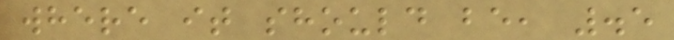where it should be, .5
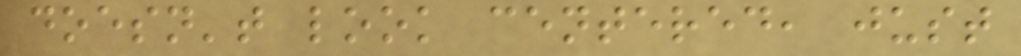doesn't look centered, just
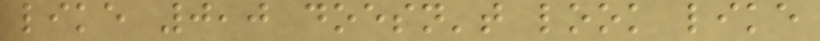like 0,0 doesn't look like
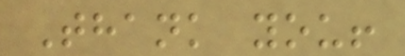Thank you!
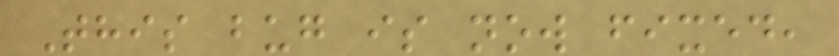This bug is now fixed,
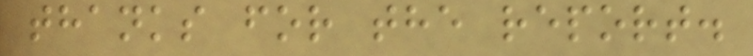thanks for the report.
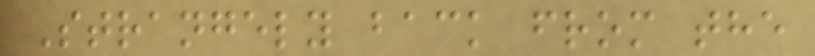Strangely back from the
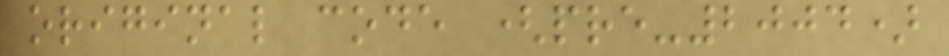original code (pre-2004)
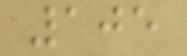105
